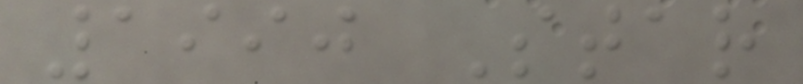1990 Star
